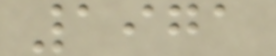1971
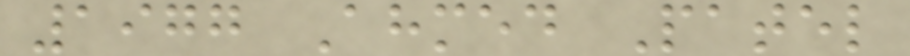1977 Ahmed Patel
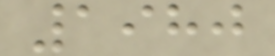1980
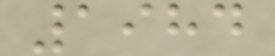1984
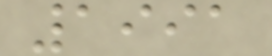1991
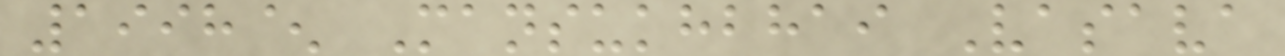1998^ Mansukhbhai Vasava
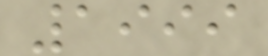1999
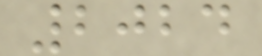2024
